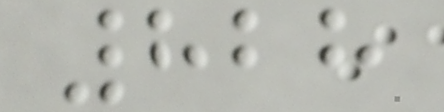828
